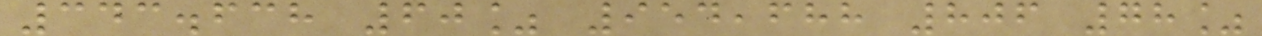343.638 60% 954,688 806 78%
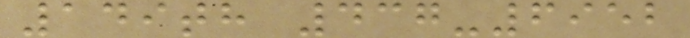149th 437-6952
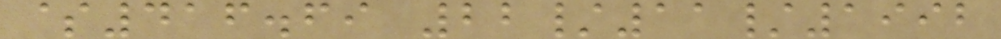$416.69 22/11/1992
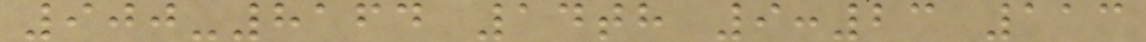900-8164 14th 9:23 113
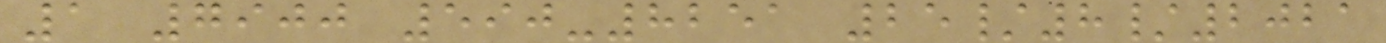1 7900 590-8251 25/8/2021
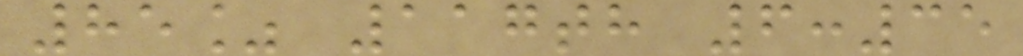85% 117th 6:35
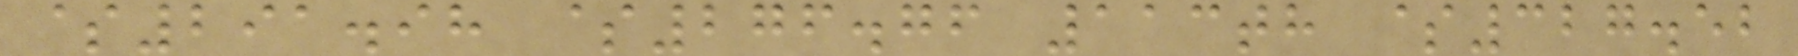$291.98 $276.76 113th $327.52
